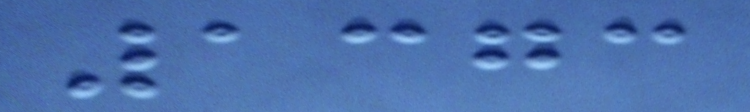1373
